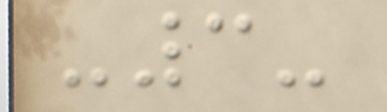-3-
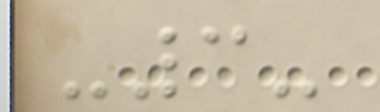-3-
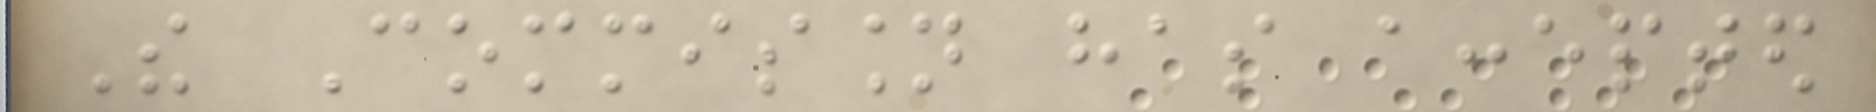The Commission has accepted
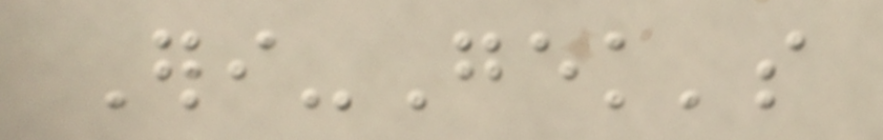Eri-Gek's
